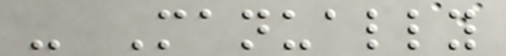- Manually
